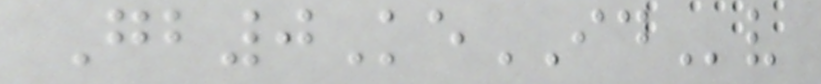Gb0KeIDv
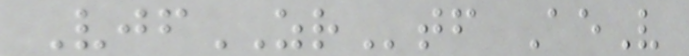VjfZRtf AeV
